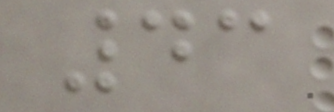43
